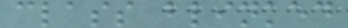class blinked
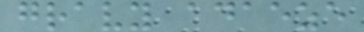gravy adaeze
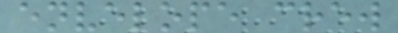envelope crew
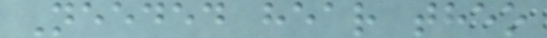Needed hear theo
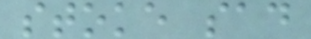stoke sad
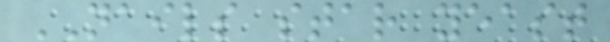NAILS star yeast
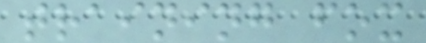training fox
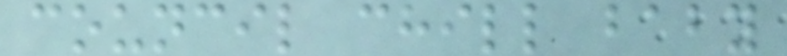council chill baby
